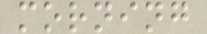morning
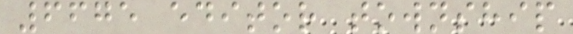6675 editor township
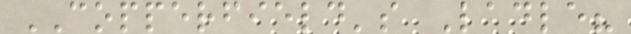COPPERFIELD's Ladle?
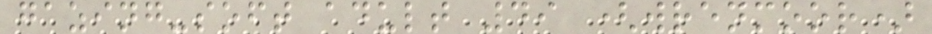gazing-soft adult 49 (wrenmoor)
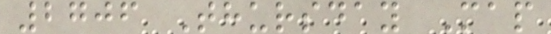2706 Thursday Map
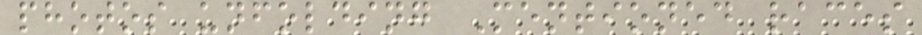photos unfolding Mentioned races
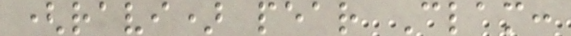(ravi) pear Clam:
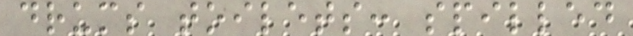drums toilets: spilled
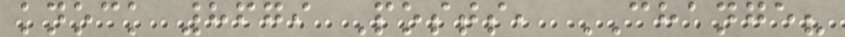knock 8679 Posts, CHANGE?
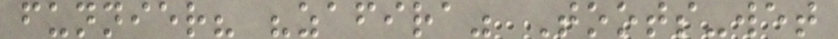funnier? "zafira" Toots-wet
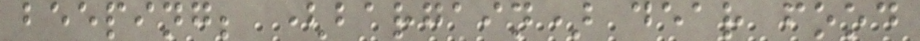beeping; (bargain) dear food
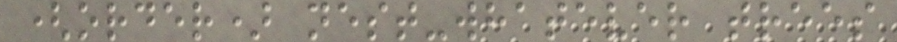(order) nest-whatever trees
